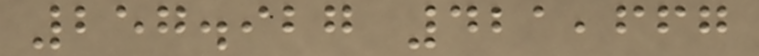257.927 421,667
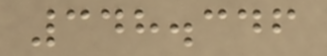348.346
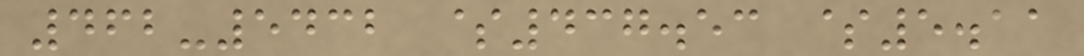462-5432 $437.53 $5.11
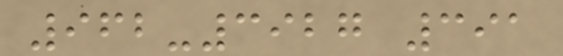962-3927 391
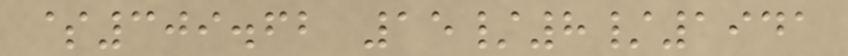$309.62 15/8/1941
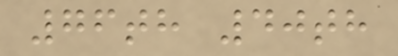76th 40th
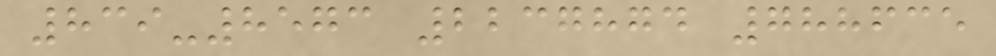839-8573 2237874 788635
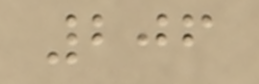206
